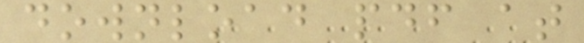download pdf at
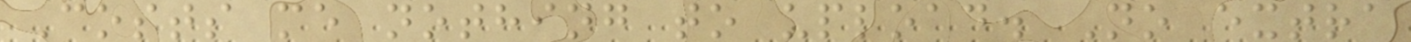Costs me nothing to upload. No extra
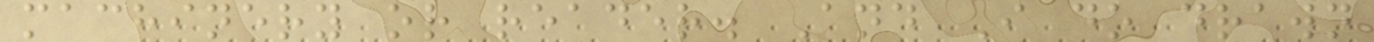machinery or reader. And I do drawn
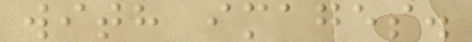with images.
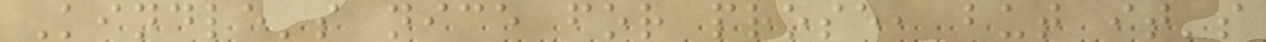Kindle's nice for prose, but it's
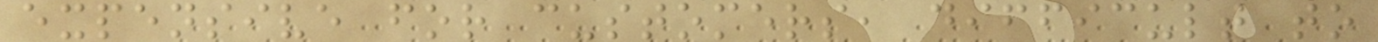expensive for customers, difficult to
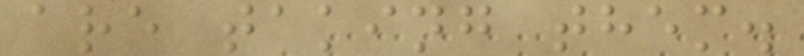are taking them.
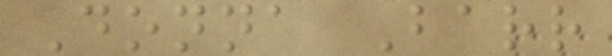Donna Barr
